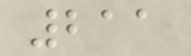211
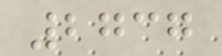2737
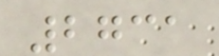2731
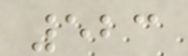523
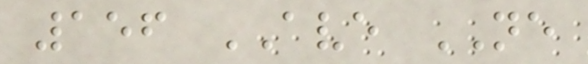156 AVE NE
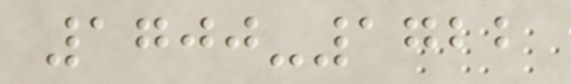1700-1722
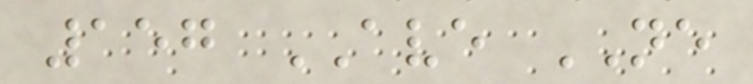157 AVE NE
